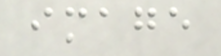image
